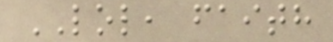LOL, faith
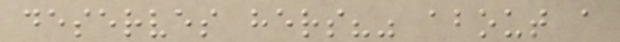deserves hers?" about a
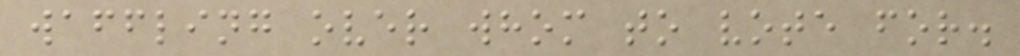waffling over whom to vote for.
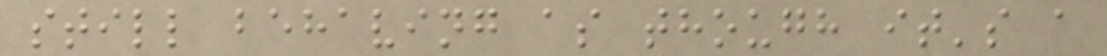still behaving as though it's a
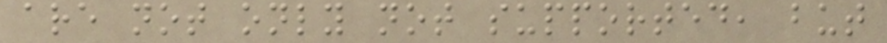are not only not supported, but
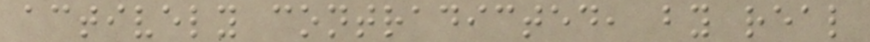actively contradicted, by real
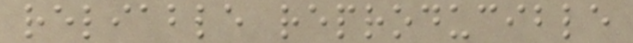reliable reproducible
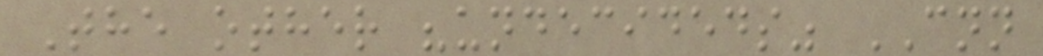The other "undecideds" CNN
